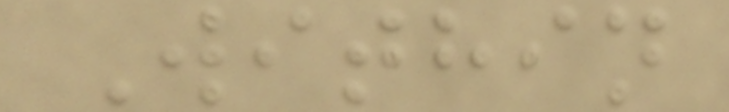Within
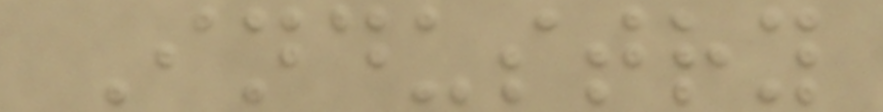Industry
